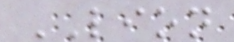LION
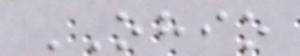OHIO
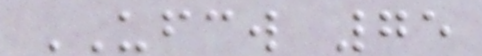UFCW 75
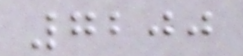7200
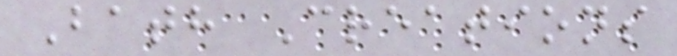Bath Creations
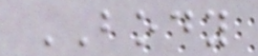BODY
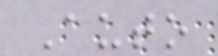Auto
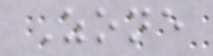Zone
